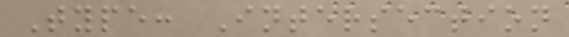Type: Intersection
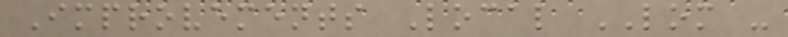Improvements Local LOM -
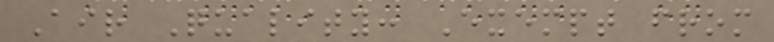Air Quality: Exempt from
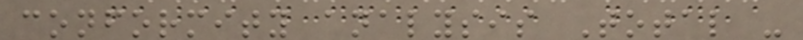conformity analysis Total -
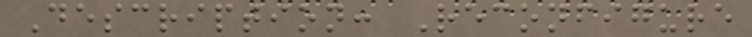Description: Reconfigure
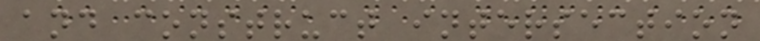and construct intersection
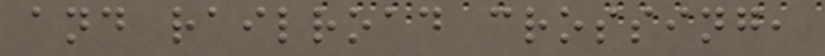and railroad crossing,
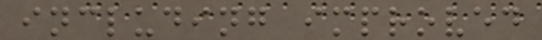including improved
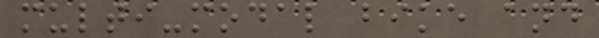multi-modal bike and
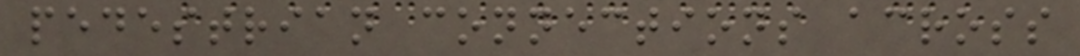pedestrian connections across
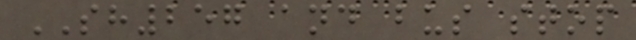SH257 and bus stop
